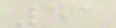51
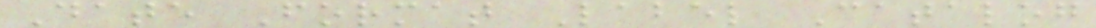Date Format Label Catalog
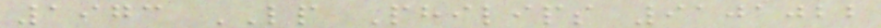1973 LP Philips 9101022
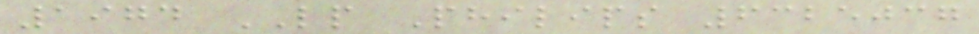1974 LP Philips 6325037
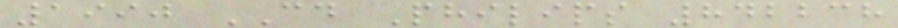1990 CD Philips 842238
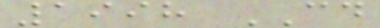1998 CD
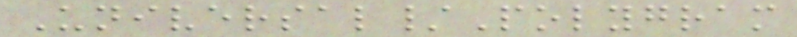Universal/Polygram
